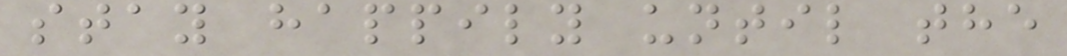stay happily until the
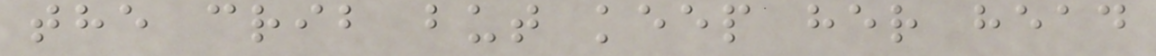the crib but keep her head
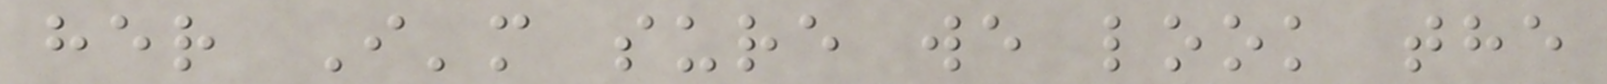her I'm sure we look the
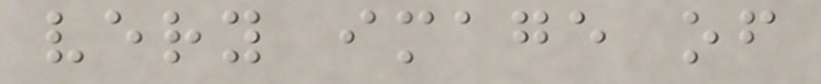very image of
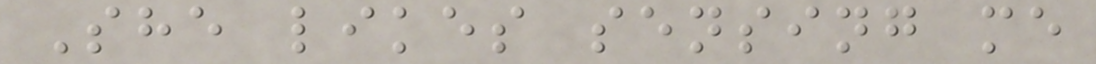She likes sensing me
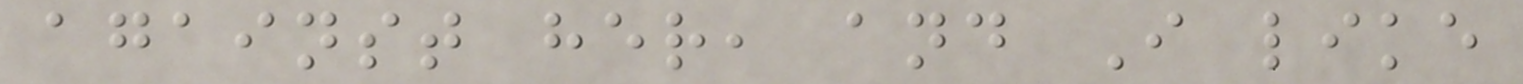against her, and I like
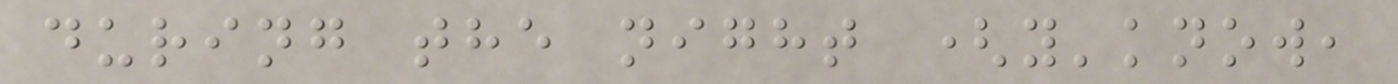during the night (y'know,
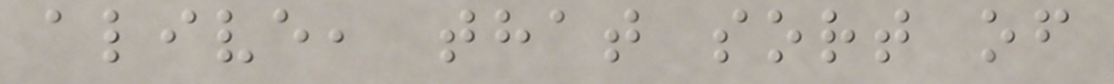alive, that sort of
